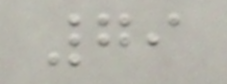79
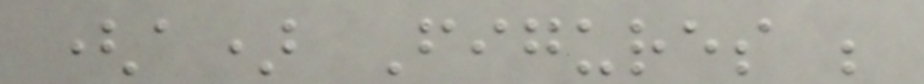(a) Figures ;
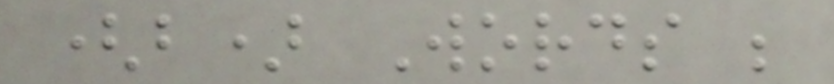(b) Words ;
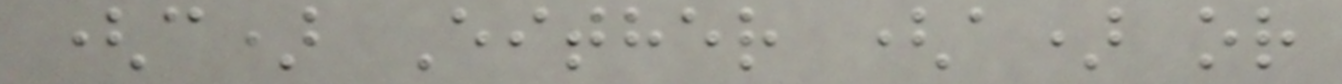(c) Either (a) or
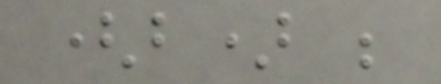(b) ;
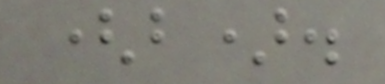(b).
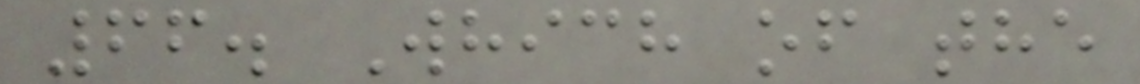66. Which of the
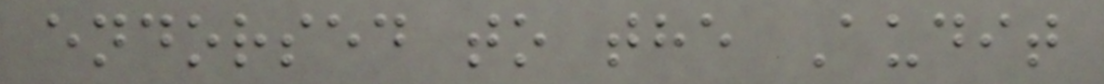endorsed to the Audit
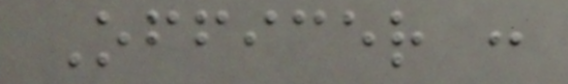Officer :
